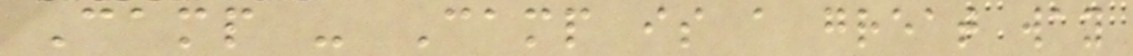Camp - Camp is a great way
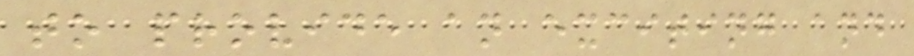to provide an exciting and
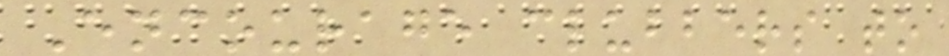Encourage clubbers to
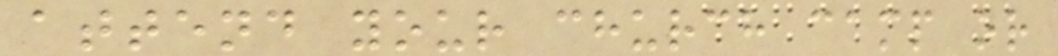attend your church camp or
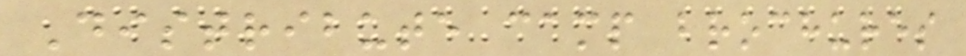Distribute camp brochures
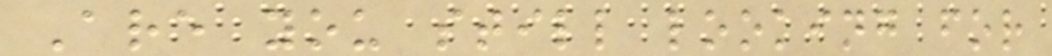Are you still looking for
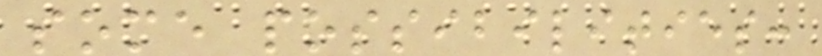some possibilities:
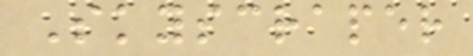Skyscraper
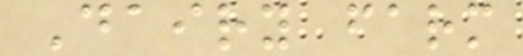Dairy farm
